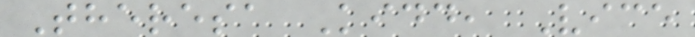Theresa Kidd, Vice
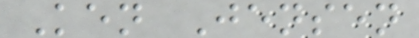Ken Jensen
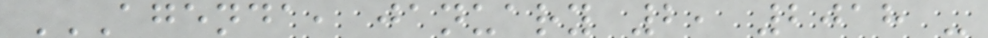AGENDA, JANUARY 2, 2018 -
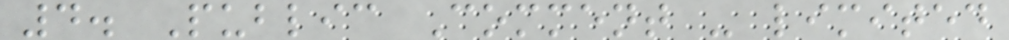4. Public Comment - limited
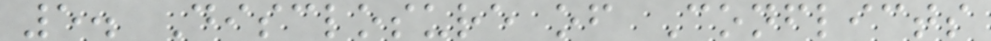5. Disclosure of Conflicts
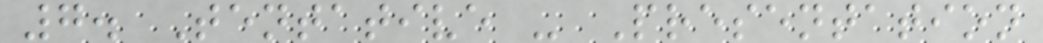7. Tentative - Presentation
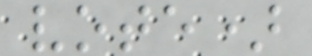vote)
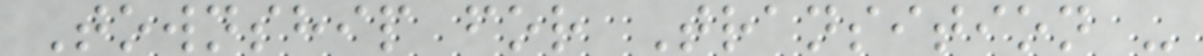Township for Transition -
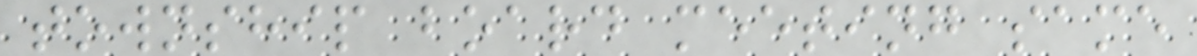township board meeting same
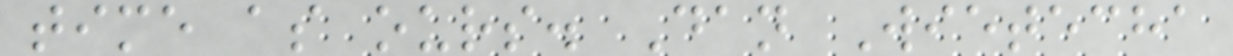time as ours. Dan Wietecha
